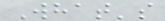What's
